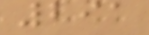291
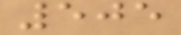505
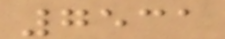7531
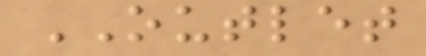OUTLET
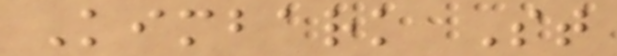Kimbark St
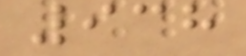938
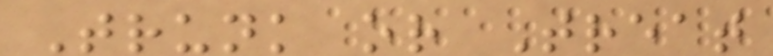Trunk or Treat
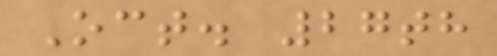Oct. 27th
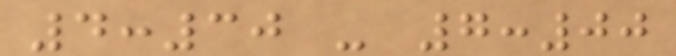4:30 - 7:00
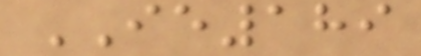IE189
